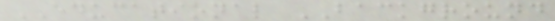EDUCATIONAL BACKGROUND
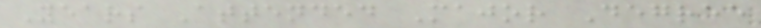Years Attended Major Degree
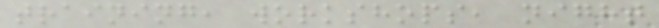training, workshops, night
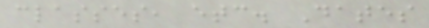classes, etc. Dates
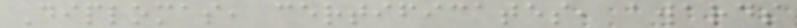Diplomas, certificates, awards
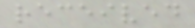received
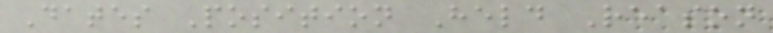Dates Position Held Reason
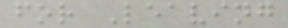for Leaving
